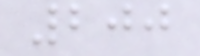200
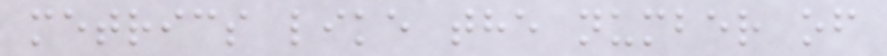metrics like the number of
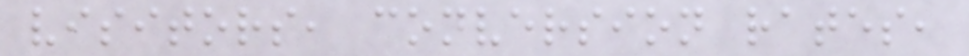visitors, conversion rates,
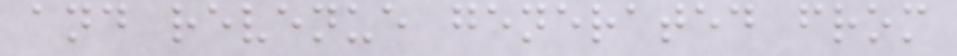and revenue generated from
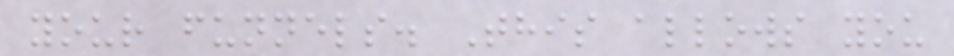your funnels. This allows you
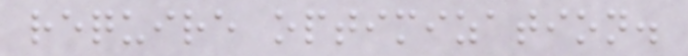require optimization.
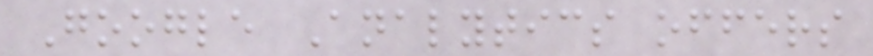Google Analytics offers
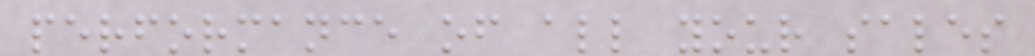performance of all your sales
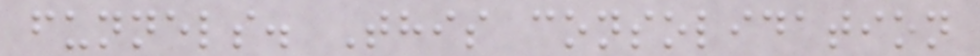funnels. This consolidation
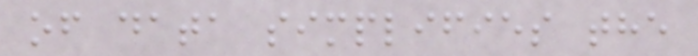of data simplifies the
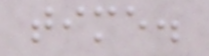time.
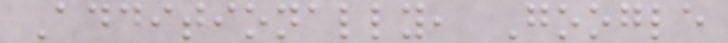Additionally, Google
